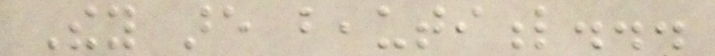They are beautiful...
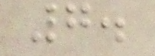7.
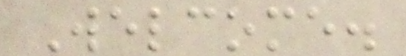Welcome.
